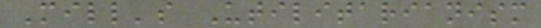Mill's Utilitarianism
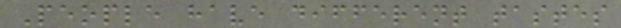People have different tastes
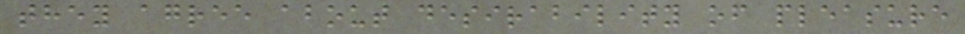they agree about desirability of pleasure
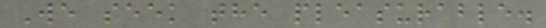We seek the pleasurable.
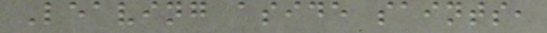Leaving aside saints,
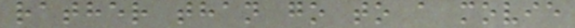rather than go to a movie
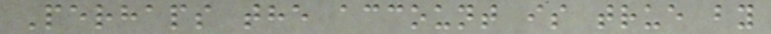Perhaps the account is true by
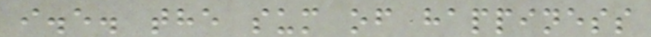i.e. the sum of happiness
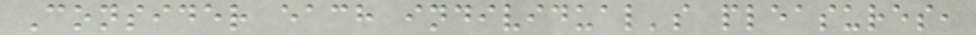Consider each individual's pleasures,
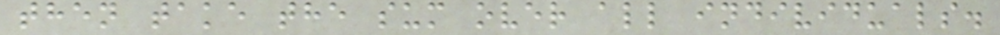then take the sum over all individuals.
